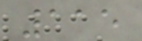115
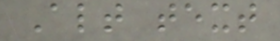Alt text
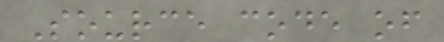Source code of
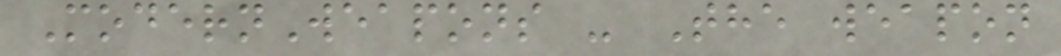ModernWeapons - The weapon
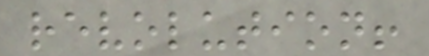revolution!
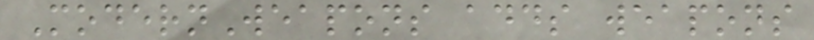ModernWeapons adds weapons
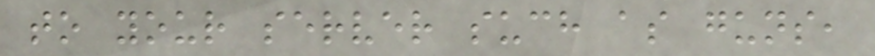to your server such as guns,
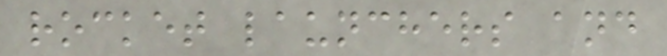rocket launchers and
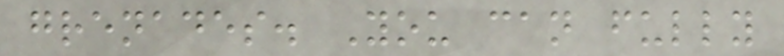grenades. You can fully
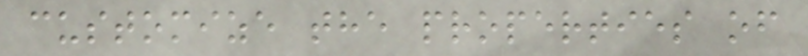customize the properties of
